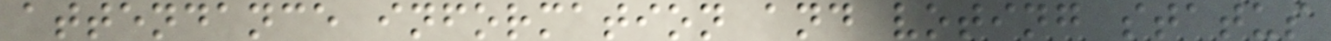attendance information and voting status
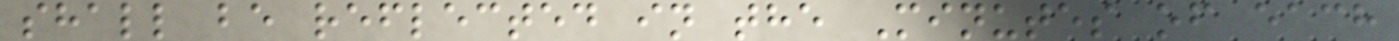shall be reflected in the Minutes of each
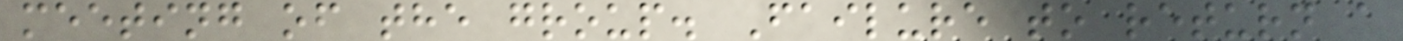meeting of the group. Failure to return a
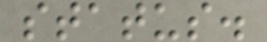status.
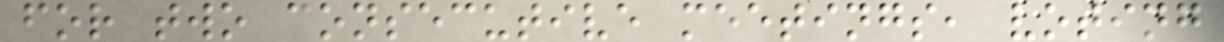for two consecutive meetings, voting
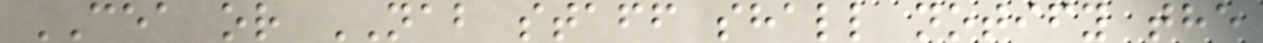CEA or NAB staff shall notify the
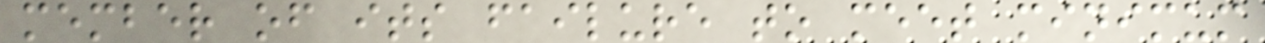member of its failure to meet minimum
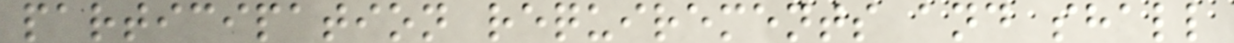participation requirements and shall
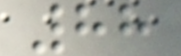88
